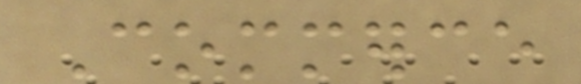Commerce
